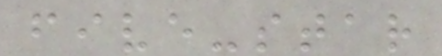five-star
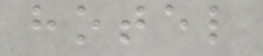hotel
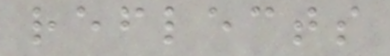reflects
